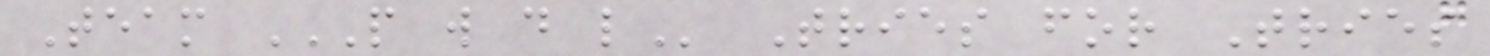Team P W D L Tries for Tries
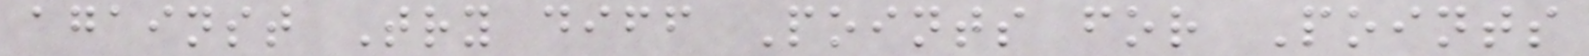against Try diff Points for Points
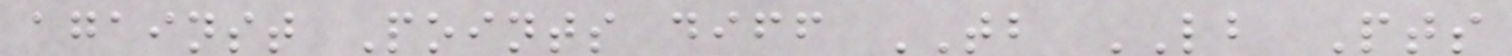against Points diff TB LB Pts
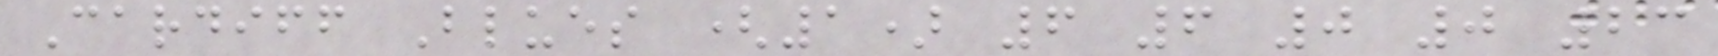Cardiff Blues (1) 6 6 0 0 23
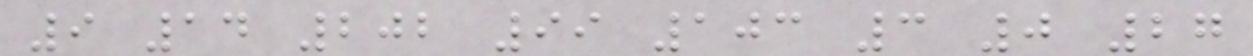9 14 202 99 103 3 0 27
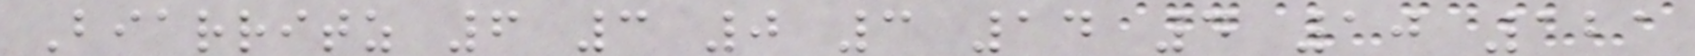Biarritz 6 3 0 3 14 4 10 121
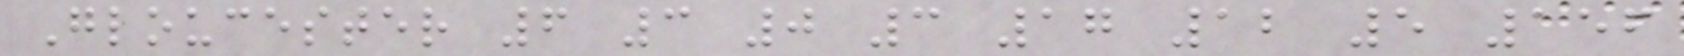Gloucester 6 3 0 3 17 12 5 156
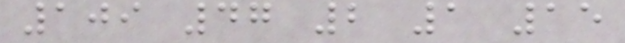109 47 2 1 15
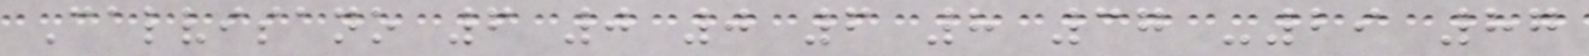Calvisano 6 0 0 6 8 37 -29 87
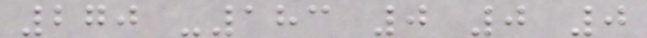270 -183 0 0 0
